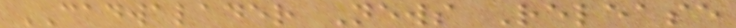CADWALADER News Release
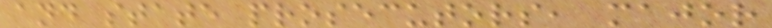and state prosecutors, major
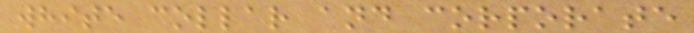white collar and corporate
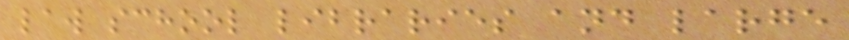law school libraries and large
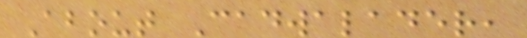About Cadwalader,
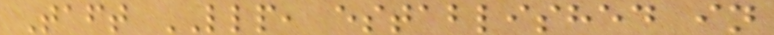Taft LLP, established in
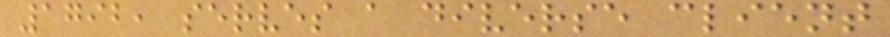1792, serves a diverse client
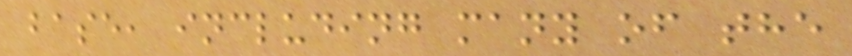base, including many of the
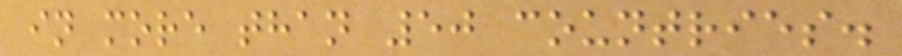in more than 50 countries.
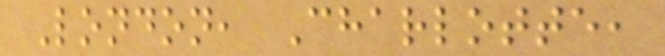London, Charlotte,
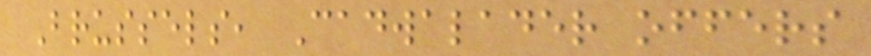Brussels, Cadwalader offers
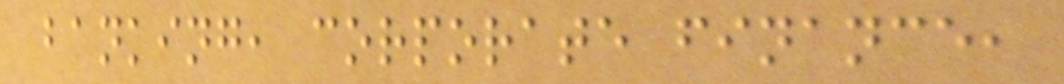banking, corporate finance,
